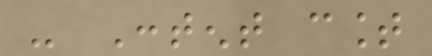- Content count
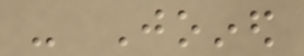- Joined
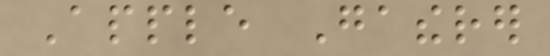Apple Gatherer
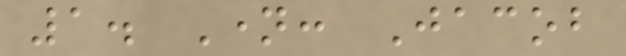1. Name: Jacob
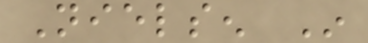Nielsen In
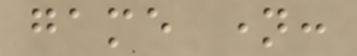game name:
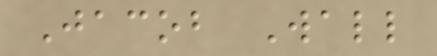Jacob Wall
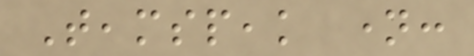Teamspeak name:
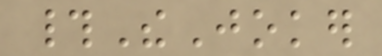#TheJoker
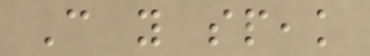Can you speak
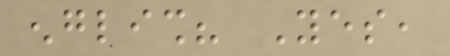english? Yes,
